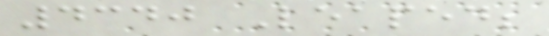4340 Leaped;
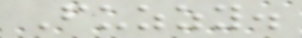Fuzzy.
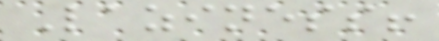Laziness!
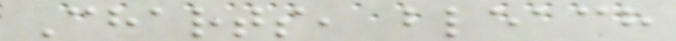Charts, bleach
